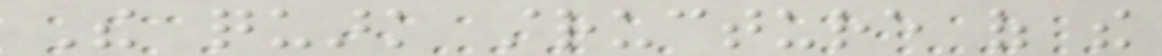The quark structure of the
